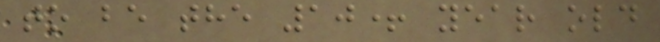to be the 10+ year old
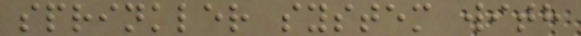sprinkler system with
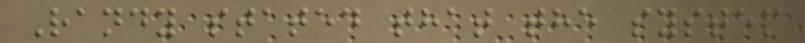Randy stated that the system
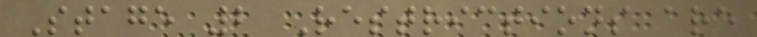Stage 2 Restrictions are
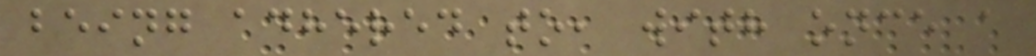being adhered to, with once a
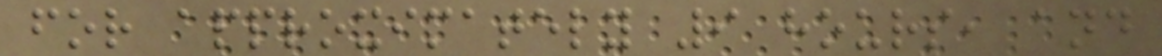for approximately 9 hours, and
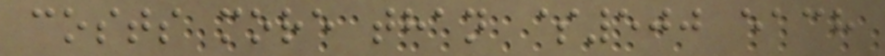costs more than $500 each
